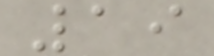19
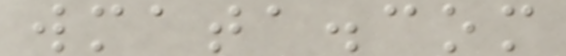wmata.com
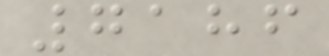7186
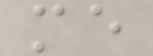me
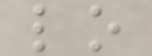lo
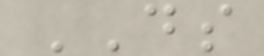DS
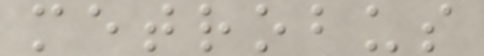metrobus
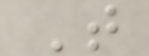T
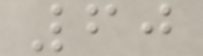60
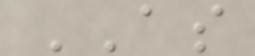AS
